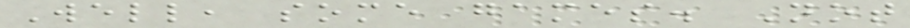Well, some games. Not
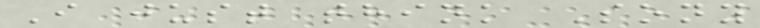I just think Sony
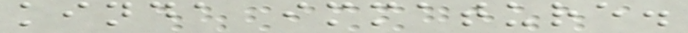kinda immature.
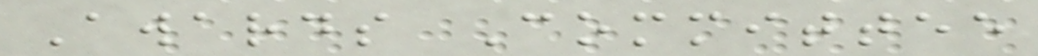Awards Committee
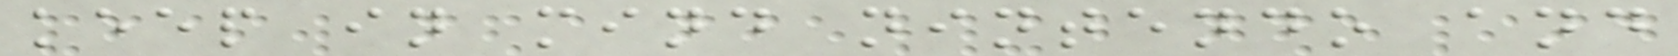keep in mind nintendo and
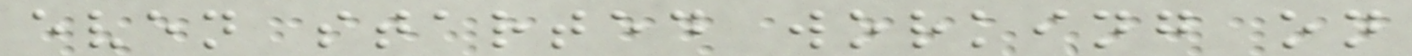even started working on
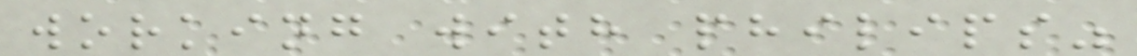working with philips"
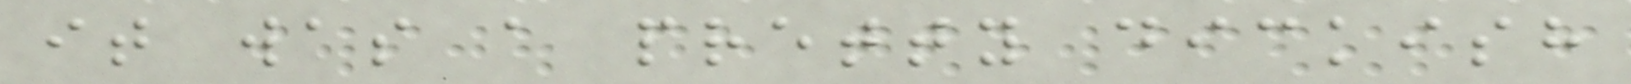it was a pretty dickish
